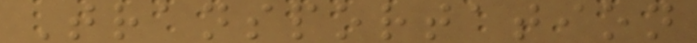Transportation
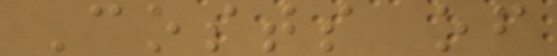Costs of
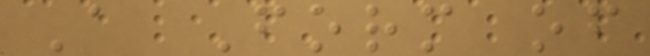A Form of
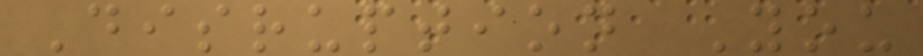Disruption You
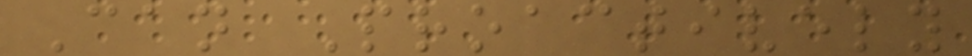Can Proactively
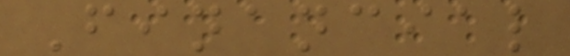Financial
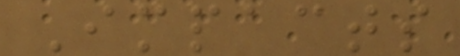Impacts
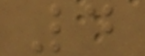4
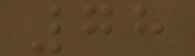78
